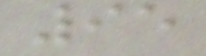95
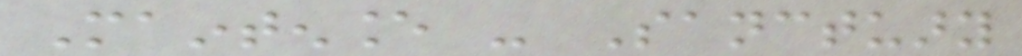Maintenance - Sanctuary
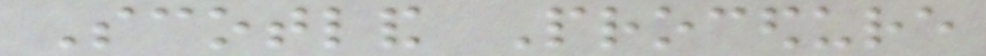Scotland Procedure
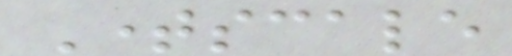Timescale
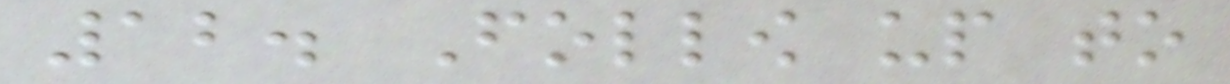12. Follow up to
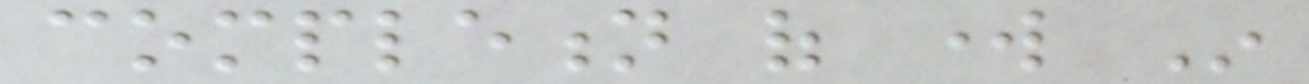completion of work In
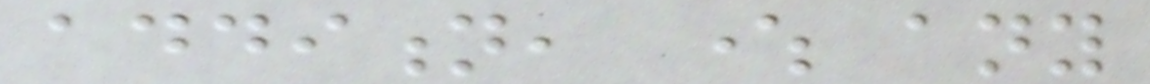addition, where any
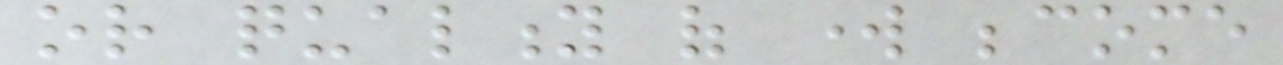or quality of work become
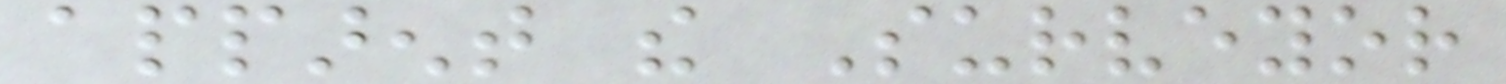apparent the Surveyor
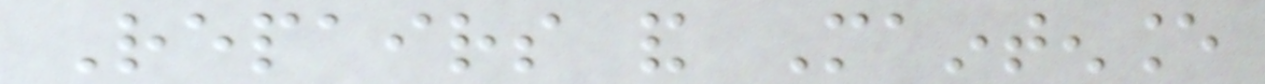Repairs and Maintenance
